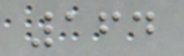164
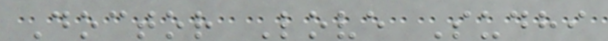Doctor Love Sudhi
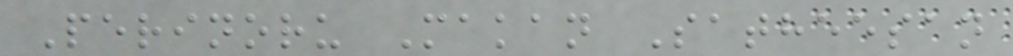Perinoru Makan Satheesan
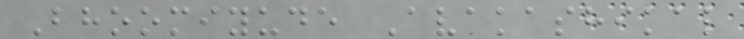Bhoomiyude Avakashikal
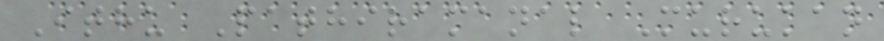Ithu Pathiramanal Murukan
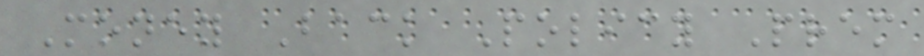Money Back Policy Prem
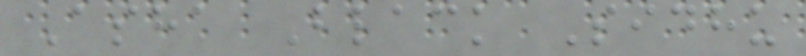Asha Black Sidhu
